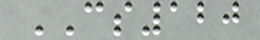CS120
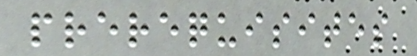prerequisites
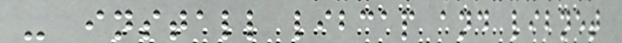- install libcap and libnet
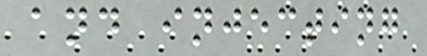and injecting
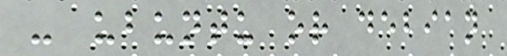- ubuntu or debian
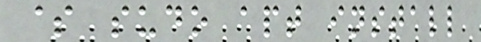$ sudo apt install
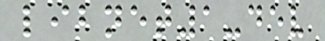libnet1-dev
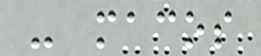- macos
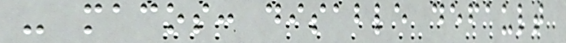- macos: disable default
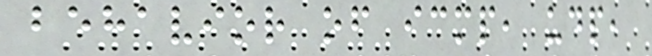behavior of icmp, udp,
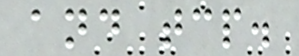and tcp.
